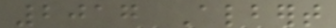2017 Albert
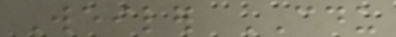Weiler CDU
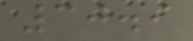30.9
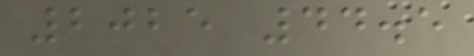2025 44.5
